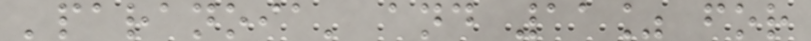'paranoia' and 11% for
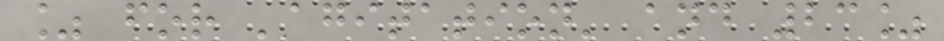% for 'agitation' and 23%
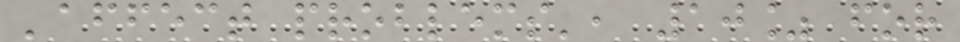'affect problems', 10% for
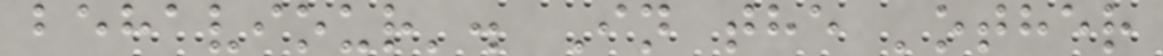behaviour'. In the 'other
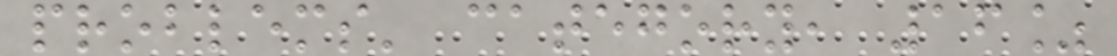problems' category, 16%
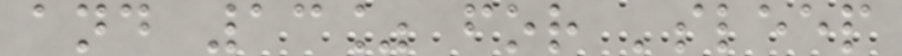and 13% for 'sleep
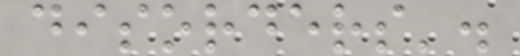disorders'.
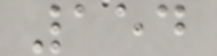154
